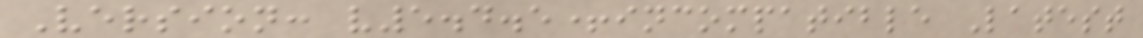Version: v5.4.5+incompatible Latest
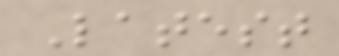Latest
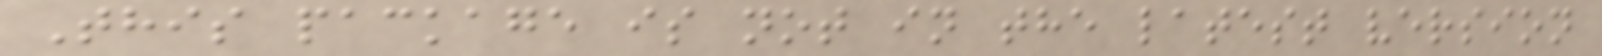This package is not in the latest version
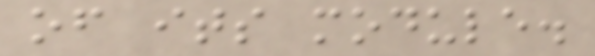of its module.
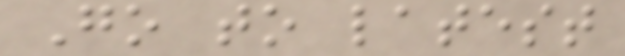Go to latest
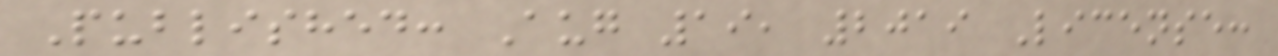Published: Aug 19, 2019 License:
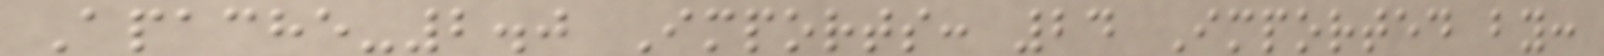Apache-2.0 Imports: 24 Imported by:
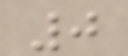0
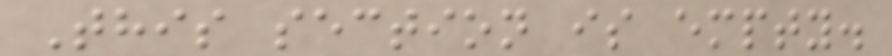This section is empty.
